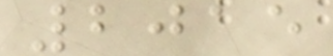2015
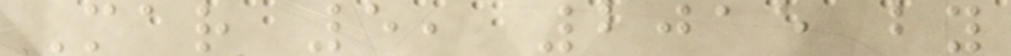Mar 5, 2015 by
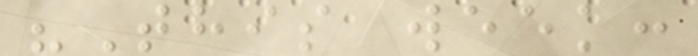"This week:
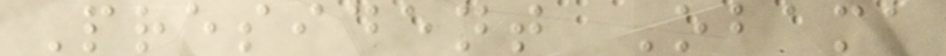President Obama
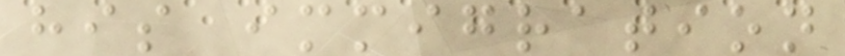his immigration
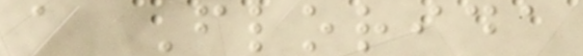a Florida
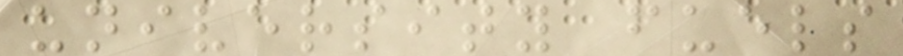university fuels
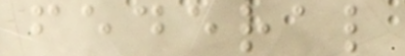federal
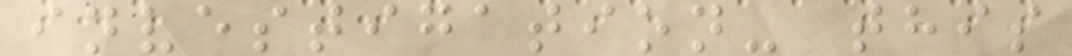investigation- this
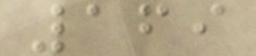169
